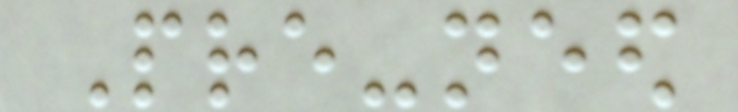Pre-need
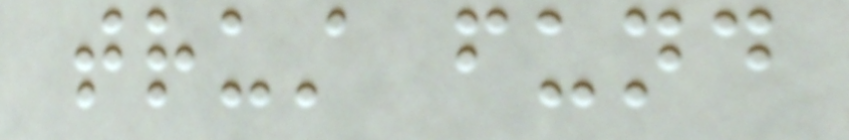trust fund
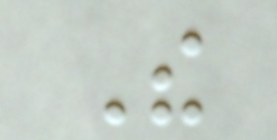The
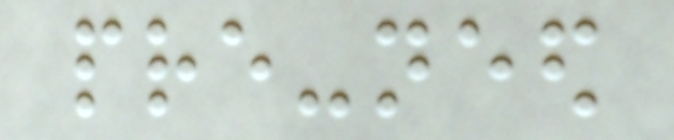pre-need
